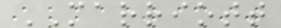MARRIOTT
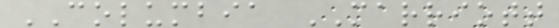COLUMBIA MARRIOTT
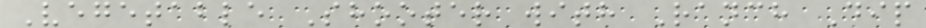Vegetable Shooter with Ranch Dip
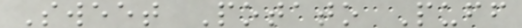Sweet Potato Puff
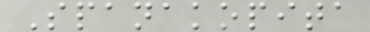Spanakopita
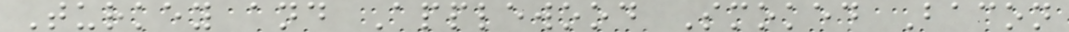Turkey and Applewood Smoked Bacon
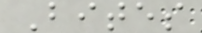Bites
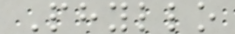Phyllo
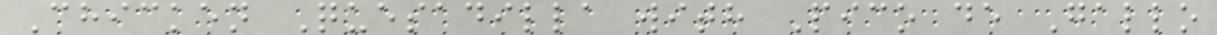Chicken Quesadilla with Pico de Gallo
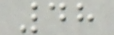48
